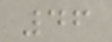46
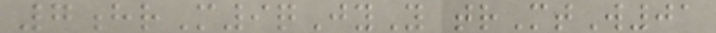7hrM9qJyY trMtW01
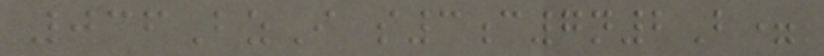036BzI s3c7n2B=
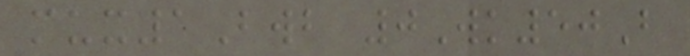mux1Bwb 0Wk50B
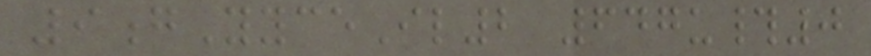9gYyceIl2 647u#0
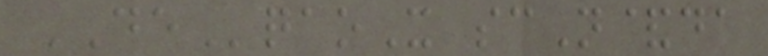DEqaoX scN&da
